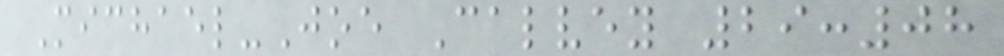Michael-Joe Calvey 29:08
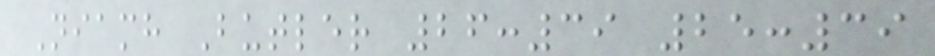Niamh Butler 26:39 25:39
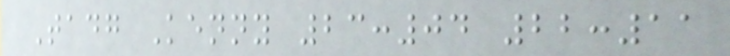Tadg Kenny 23:04 22:11
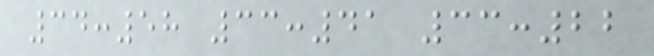34:58 33:41 33:22
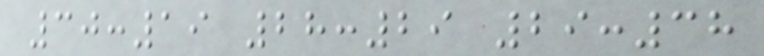30:19 28:29 29:38
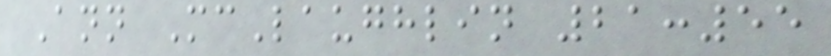Ann McLaughlin 21:55
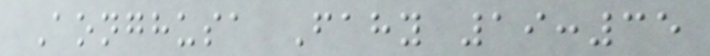Aonghusa Fahy 19:35
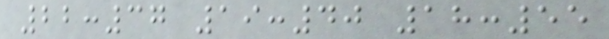22:37 19:40 18:55
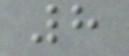8
